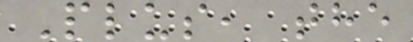Plus, the
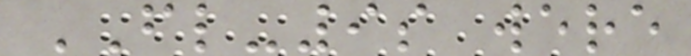FL-9s were
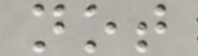not
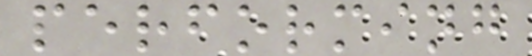performing
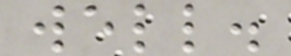well.
